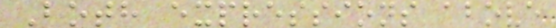Both expressions above
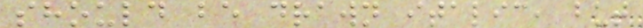should be drawn italic, but
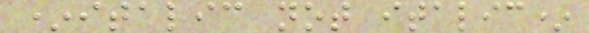*italic not italic*
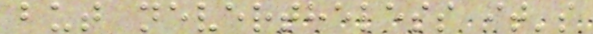but nevertheless it's
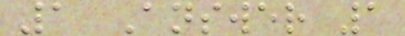1 Answer 1
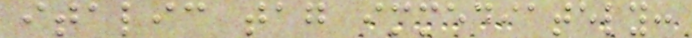italic tag immediately:
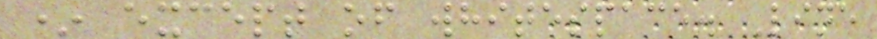* except of whitespace. Line
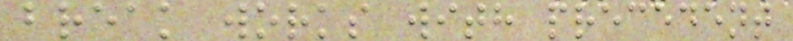break works with precedent
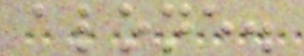alone.
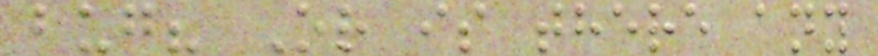bug? Or is there any
